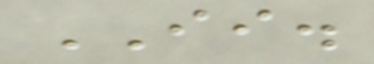II.
